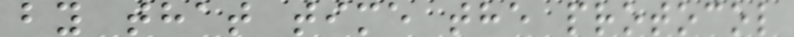by that time the protocol
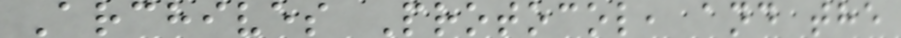Archives Protocol, and the
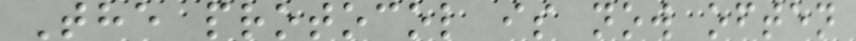The protocol is now often
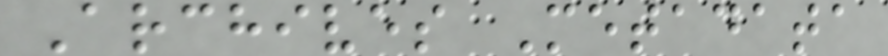Archives Metadata
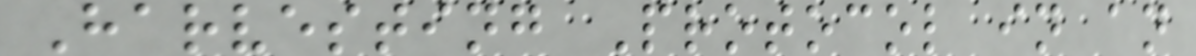Harvesting Protocol in an
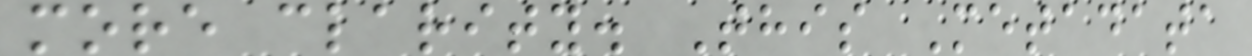more clarity. This Metadata
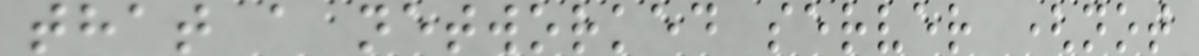that a networked server (not
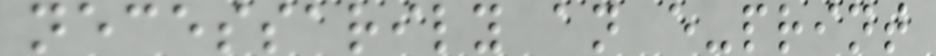necessarily an e-print
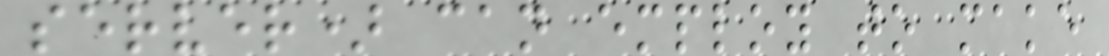server) can employ to make
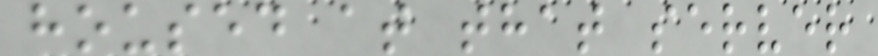housed at that server
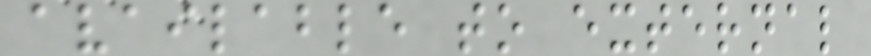available to external
